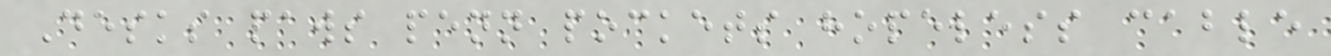Desks paws penn pockets hopeless cable
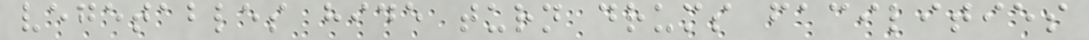vegetables hide turn drums facilities
